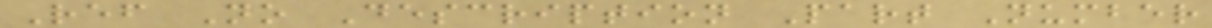Ref No Description Part Number
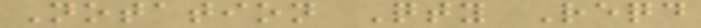Notation Qty Reqd
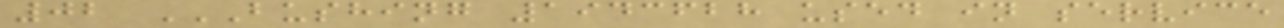02 BUSHING 1943628 USED IN SERVICE
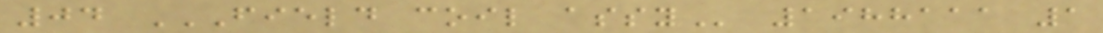04 FIELD COIL ASSY 1988111 1
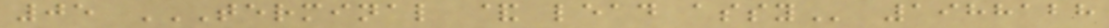05 TERMINAL & LEAD ASSY 1988128
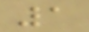1
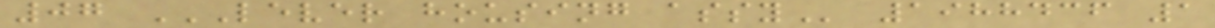07 LEVER HOUSING ASSY 1988436 1
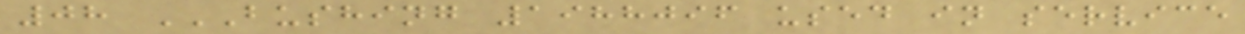08 BUSHING 1988096 USED IN SERVICE
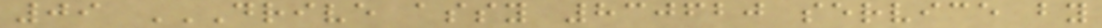09 DRIVE ASSY 830620 SERVICE BY
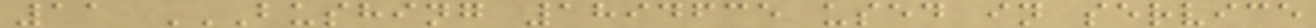11 BUSHING 1894635 USED IN SERVICE
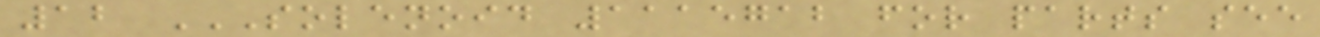12 SOLENOID 1115712 FOR PARTS SEE
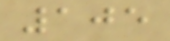105
